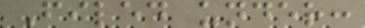Filed under:
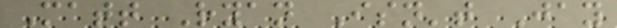Matt Ryan Isn't Jay
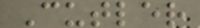Cutler
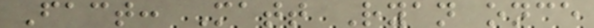Fact: Matt Ryan once
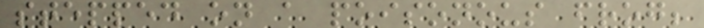stepped on a poisonous frog;
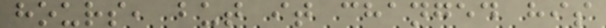hours, but it changed his
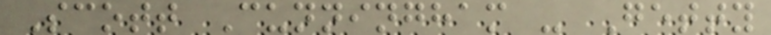Scott Cunningham - Getty
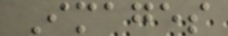Images
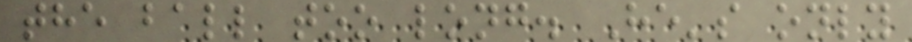the ball too long. He's only
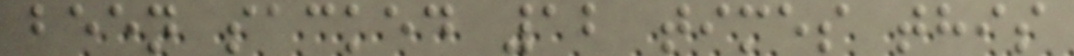been sacked 12 times this
